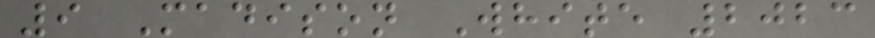9 Madison White 2023
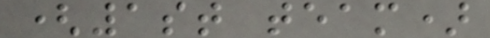(1st team)
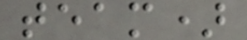team)
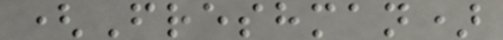(Freshman)
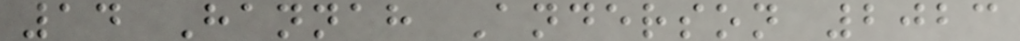14 Hannah Anderson 2023
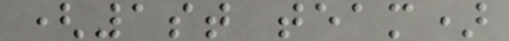(1st team)
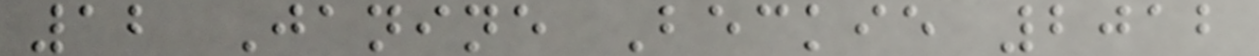12 Janine Beckie 2012
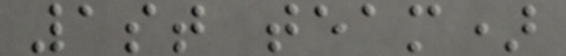1st team)
